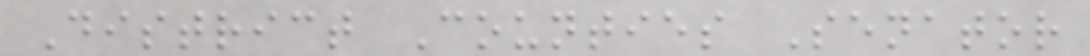District Counties Senator
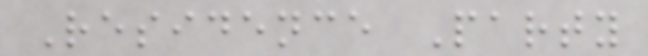Residence Party
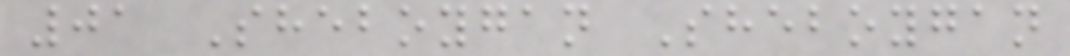01 Sheboygan Sheboygan
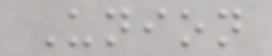Union
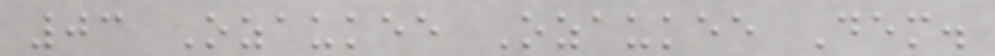03 Ozaukee Ozaukee Dem.
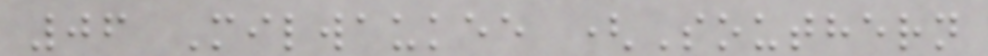06 Milwaukee (Southern
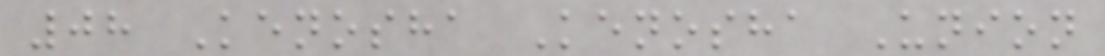08 Kenosha Kenosha Union
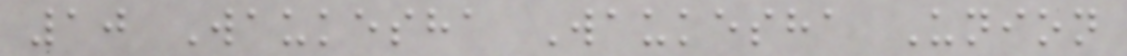10 Waukesha Waukesha Union
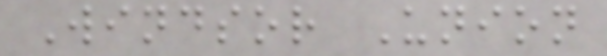Windsor Union
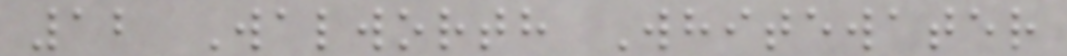12 Walworth Whitewater
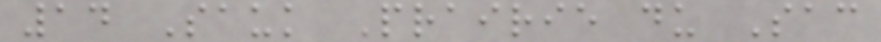14 Sauk Prairie du Sac
